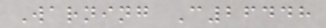Warning C26448
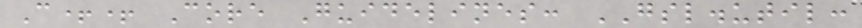C++ Core Guidelines: GSL.util:
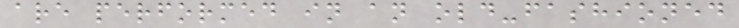are performed in an old-fashioned
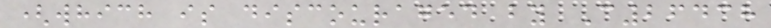(which is discouraged by C26438
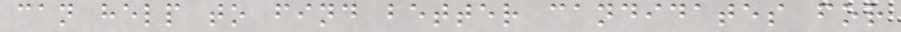can help to find better candidates for
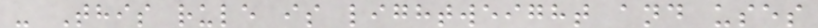- This rule is lightweight and uses
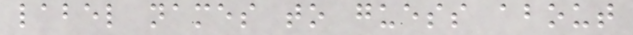label names to guess about
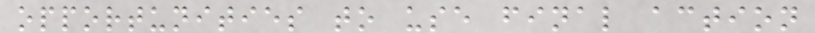opportunities to use final action
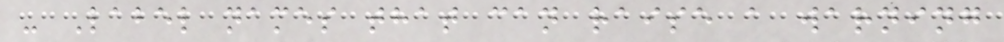- Label names that can raise a warning
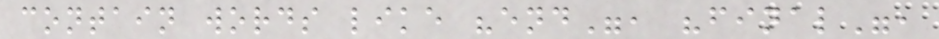contain words like "end", "final",
